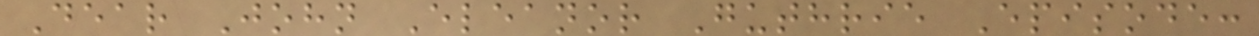Dear John Eleanor Guthrie Episode:
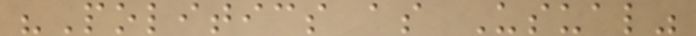"Politics as Usual"
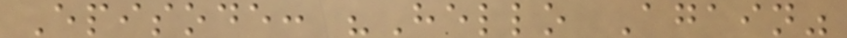Episode: "Hello Again"
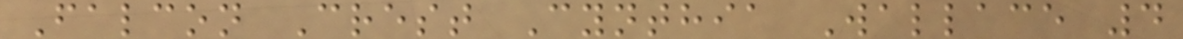Falcon Crest Cynthia Wallace 4
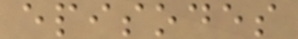episodes
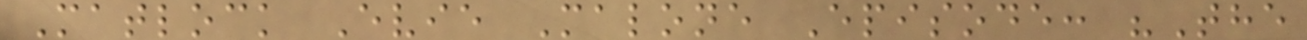Matlock Evie Malone Episode: "The
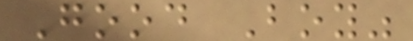Good Boy"
